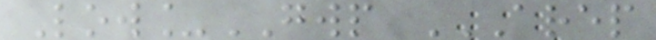Low_GWP AREP
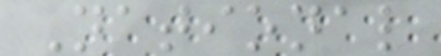National
